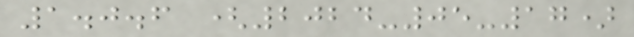1.0.6 (2024-05-17)
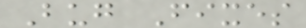Bug Fixes
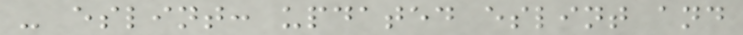- eslint: updated eslint and
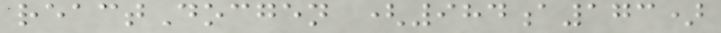reactDocgen (984a173)
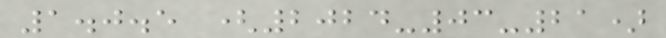1.0.5 (2024-03-21)
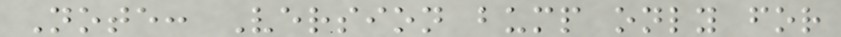Note: Version bump only for
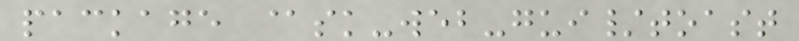package @sk-web-gui/toast
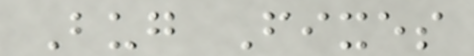Bug Fixes
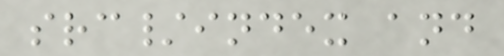src/index and
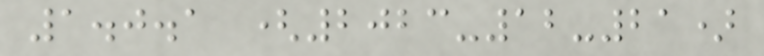1.0.1 (2023-12-21)
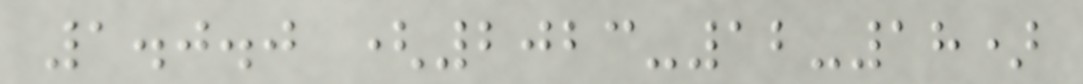1.0.0 (2023-12-18)
